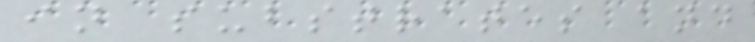in substrates and
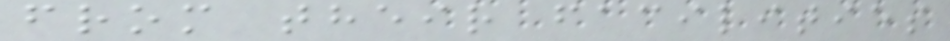from their facilities
